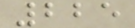225
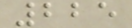225
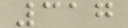317
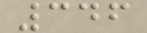346
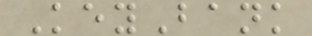KeyBank
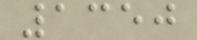1350
